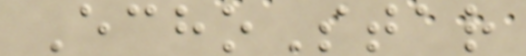EchoStar
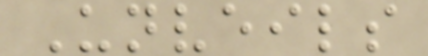Unveils
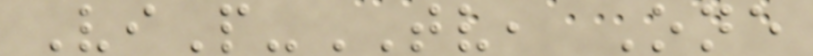ViP-TV, One
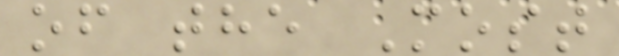of the Most
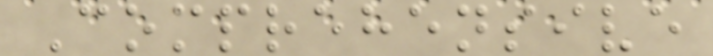Comprehensive
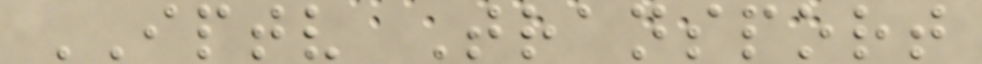IPTV Transport
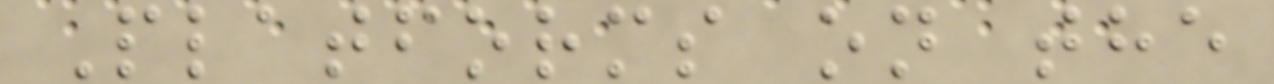Platforms on the
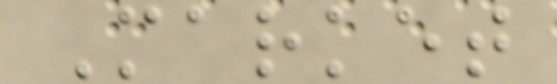Market
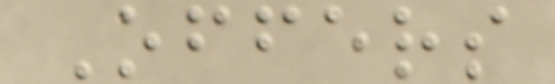Offers
